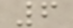6
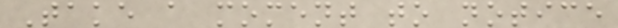Take a moment to notice
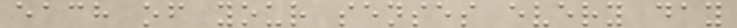each of your senses every day
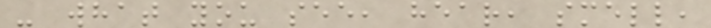- what you see, hear, smell,
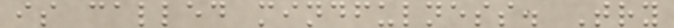is called mindfulness. Try
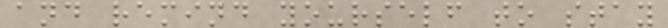and remind yourself to stay
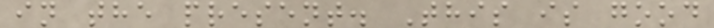in the present. This is good
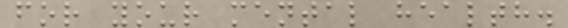for your mental health.
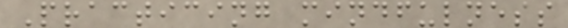Practicing mindfulness
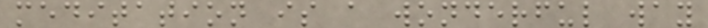meditation is a wonderful way
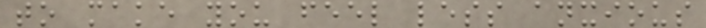to make you feel less anxious
